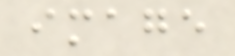image
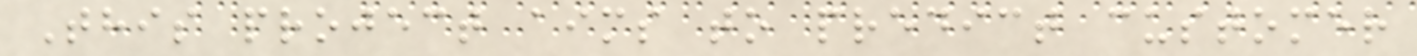This project aims to predict customer
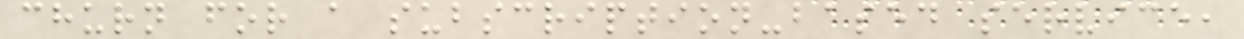churn for a subscription-based service,
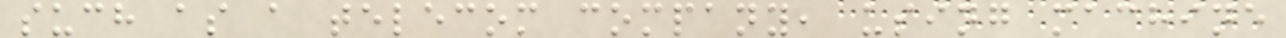such as a telecom company, using machine
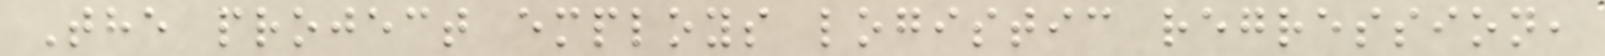The project employs logistic regression,
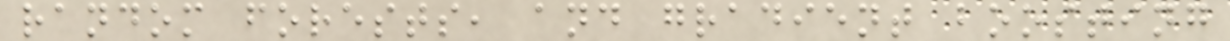random forests, and gradient boosting
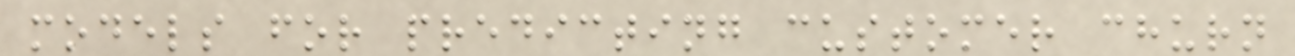models for predicting customer churn
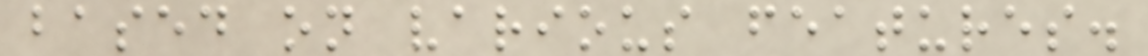based on various features.
